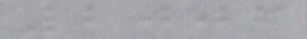2006
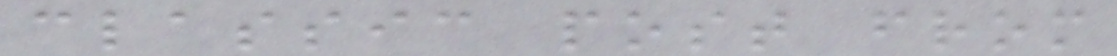classic post from
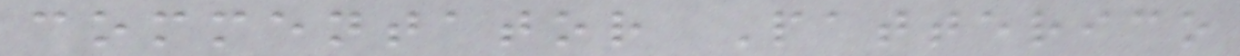commentator Patterico
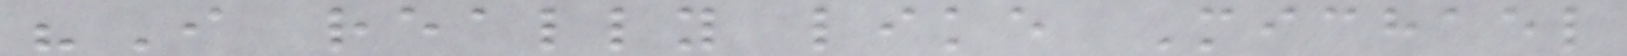"I really like Michael
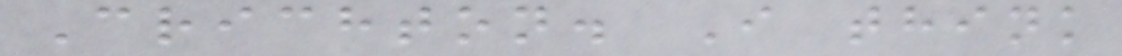Crichton. I think
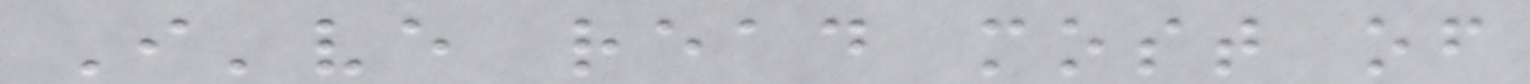I've read most of
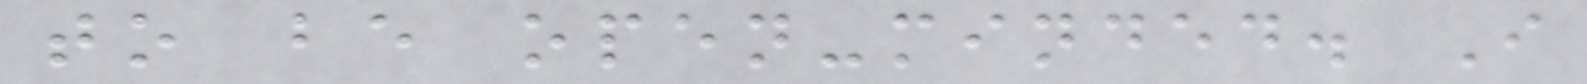to be open-minded. I
